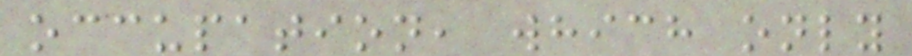occupation, which only
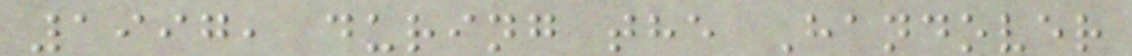1997, during the Handover
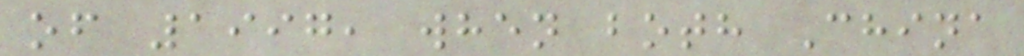of 1997, when both China
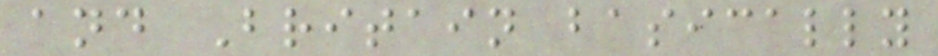and Britain basically
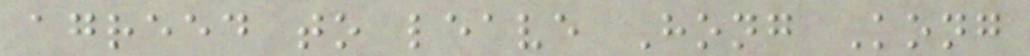agreed to leave Hong Kong
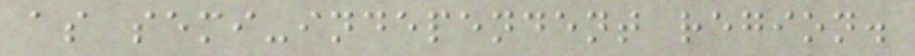as semi-independent region.
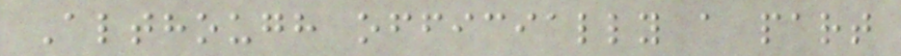Although officially a part
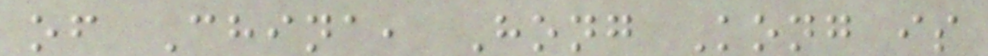of China, Hong Kong is
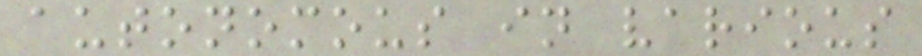autonomous in various
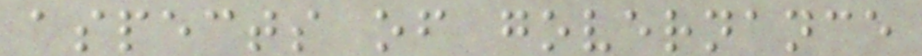aspects of governance
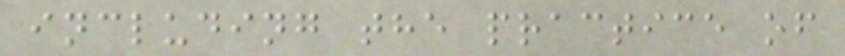including the practice of
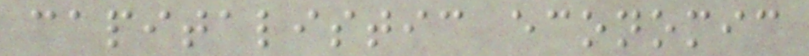capitalistic economic
